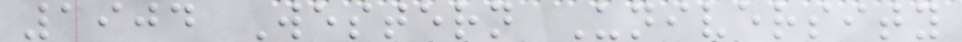1904 Western University
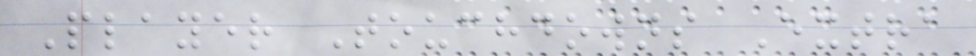Player Touchdowns Extra
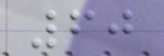60
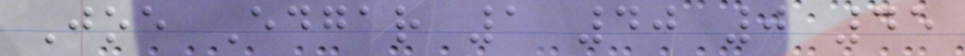Joe Edgar 1 40 0 45
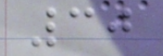30
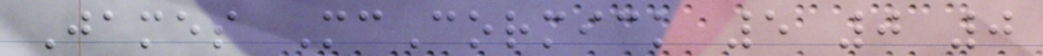James McCormick 5 0 0
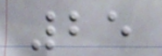25
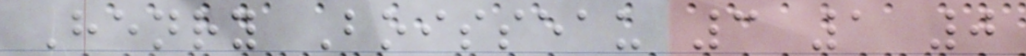Henry Boisseau 3 1 0
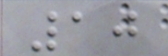10
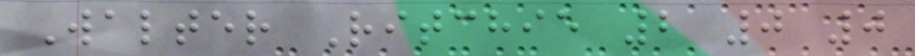Walter Ritchie 2 0 0
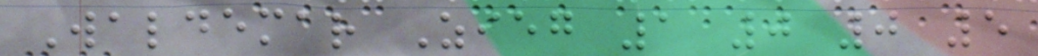Waldemar Zieg 1 0 0 5
